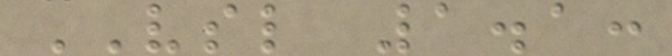VSL 1.1:
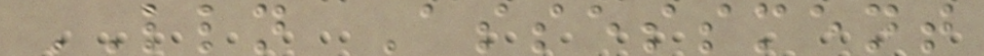LLN Assessment
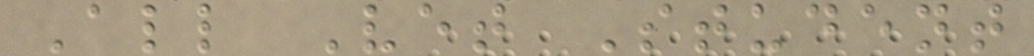All Vet Student
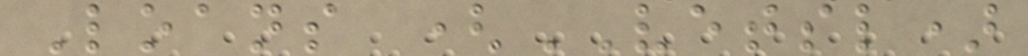Loans (VETSL)
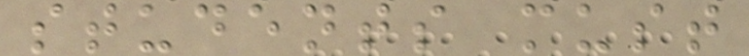students must
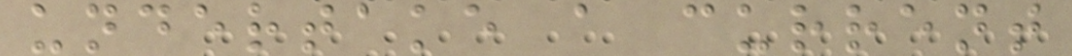undertake a current
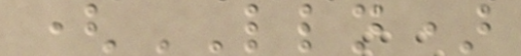(LLN)
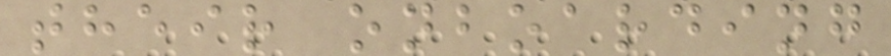their onboarding
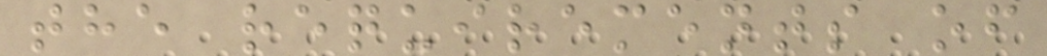the requirements of
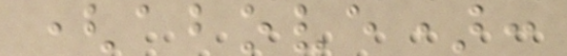(above):
